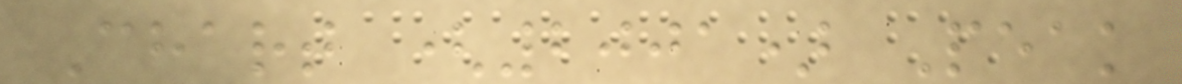Chart (2001) Peak
